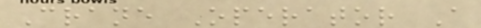Crane Operator A
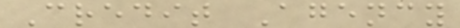Credit Agency
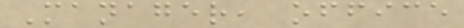Manager, office
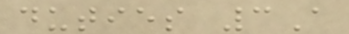duties 3A
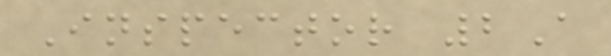Inspector 2A
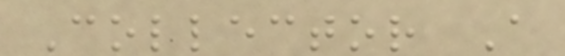Collector A
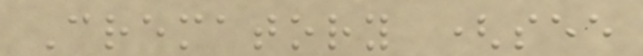Crematory (see
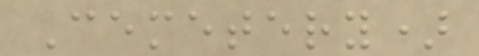Cemetery)
